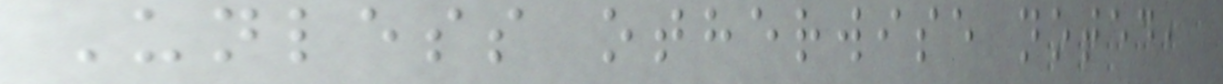Unless otherwise noted,
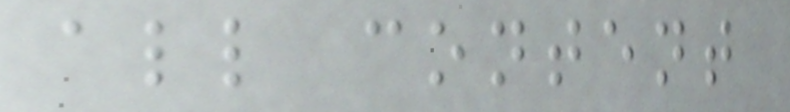all content
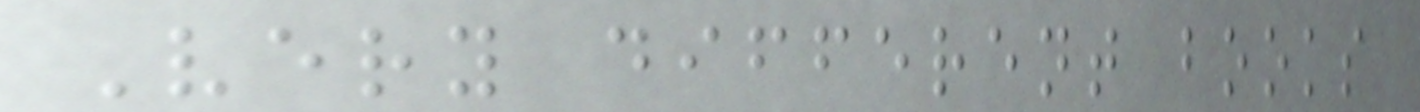Very different books
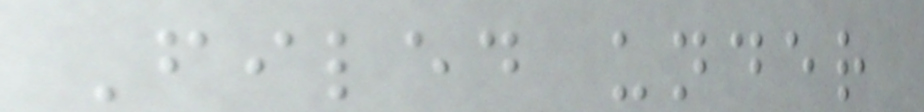Filed under
